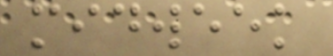midweek
